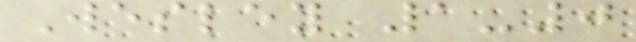Wesley 1-0
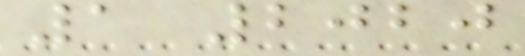1 2020
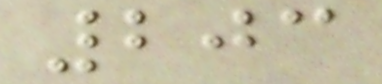203
